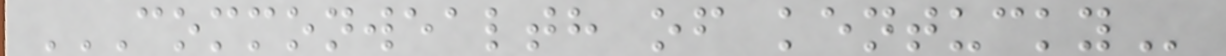COMMONWEALTH OF KENTUCKY
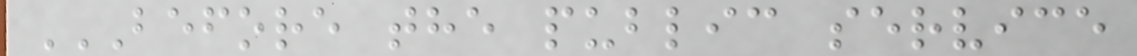BEFORE THE PUBLIC SERVICE
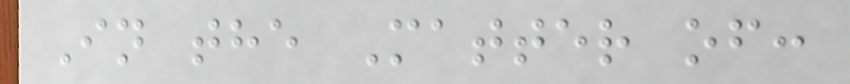In the Matter of:
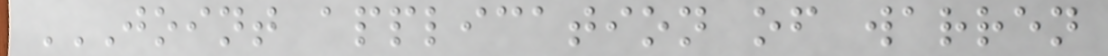JOINT APPLICATION OF WARREN
